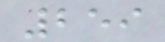259
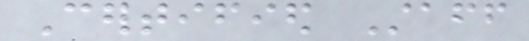Certified Staff
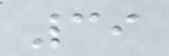39
